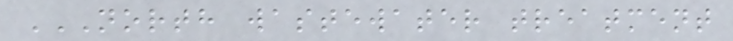NORTH WASTEWATER TREATMENT
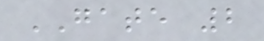GATE 2
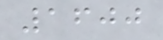1600
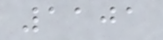1101
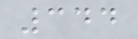344
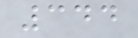344
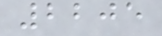2205
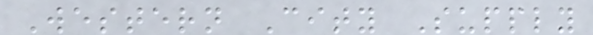Western City Supply
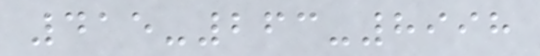415-263-8998
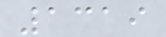1319
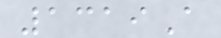1319A
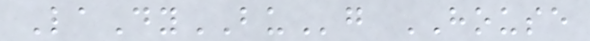LaDyBUg HOUSE
